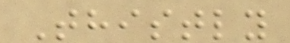Thistly
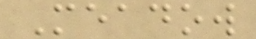Meadow
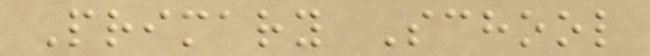Primary School
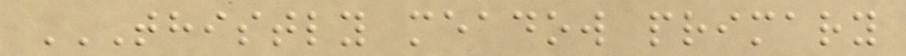THISTLY MEADOW PRIMARY
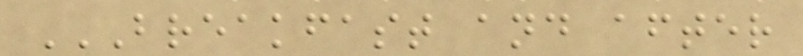BREAKFAST AND AFTER
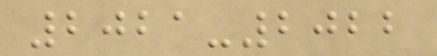2021-2022
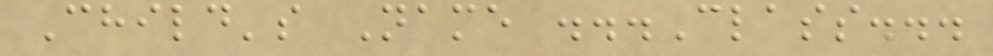Child's Name ...Class...
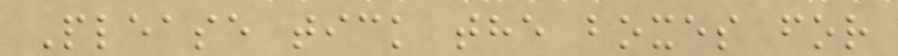Please tick the boxes for
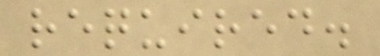required.
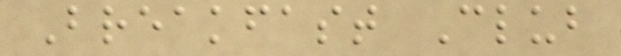Breakfast Club
